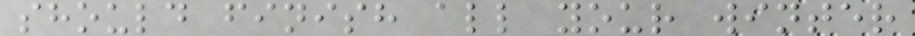should finish all your winter
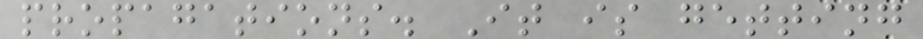propagations. It is getting
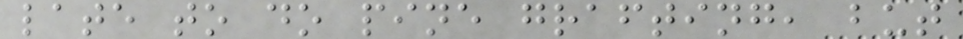late to do pine grafting, but
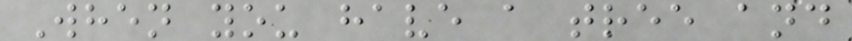When you have a tree and
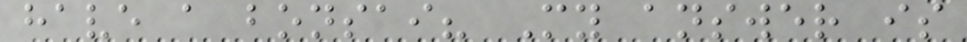have a bonsai? My answer is
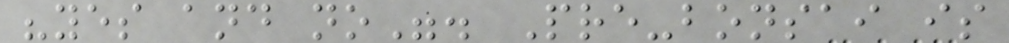"yes and no". Pre-bonsai is
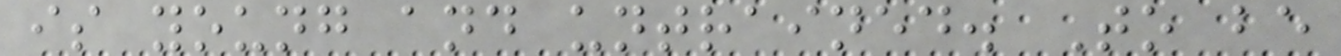is young and untrained. To be
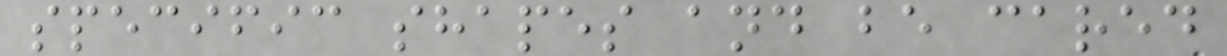specific shapes and be cared
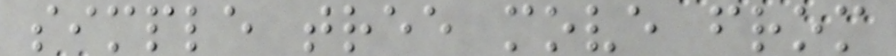simple tree move from
